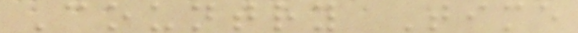Country Time
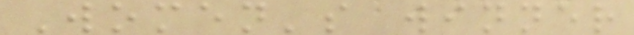Women's winner
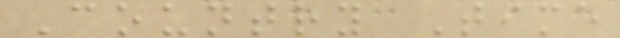Country Time
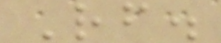Rf.
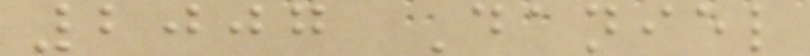2007 Daniel
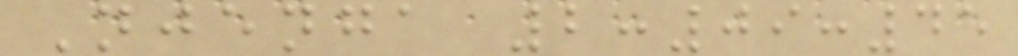Njenga 2:09:45
